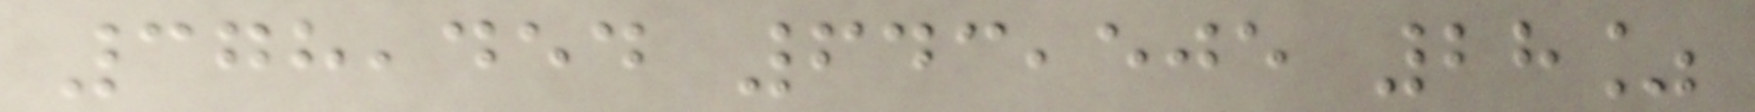378,454 643,505 28%
